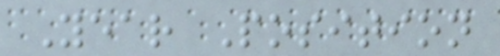Year Position
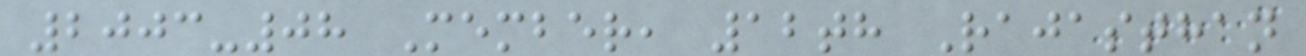2003-08 Member, 12th Rajasthan
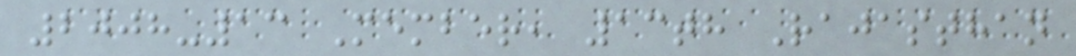2008-13 Member, 13th Rajasthan
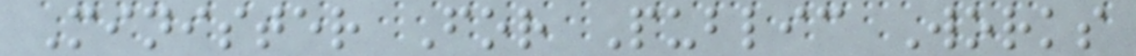Minister For Public Works
